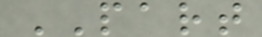PART
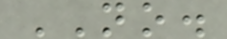NO.
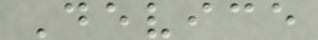Device
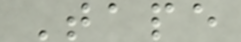Tape
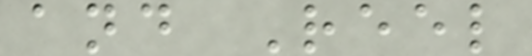and Reel
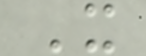X
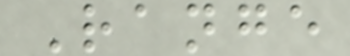Range
